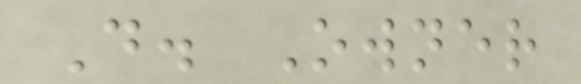D. Owner
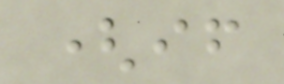(if
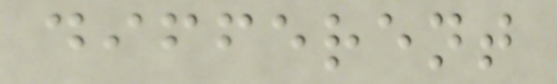different
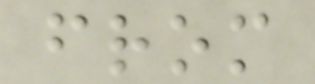from
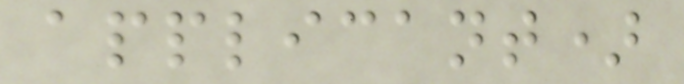applicant)
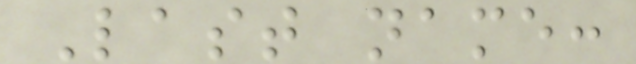Last name:
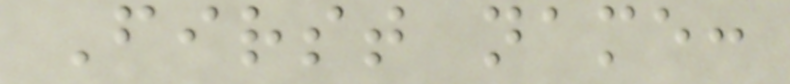First name:
